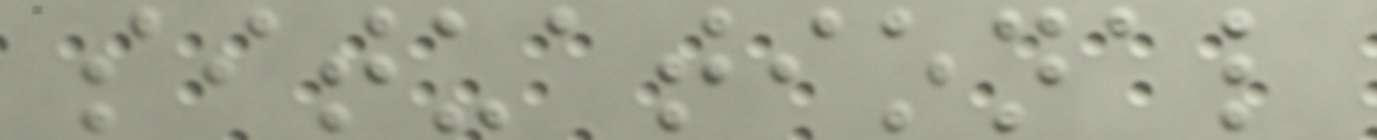situational
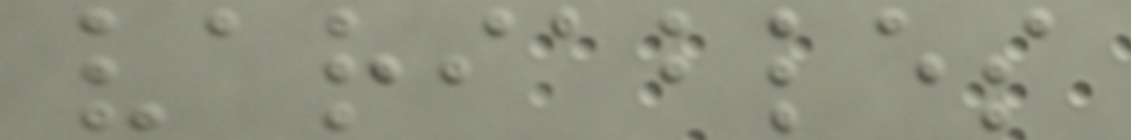variables
